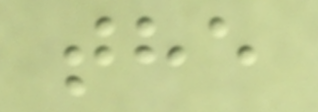the
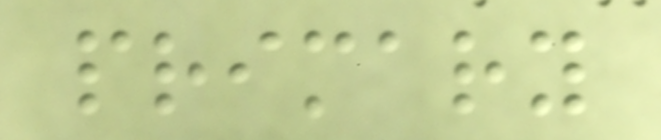primary
